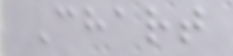Chart
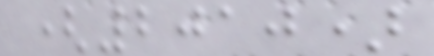(2010)
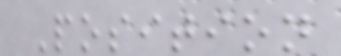Position
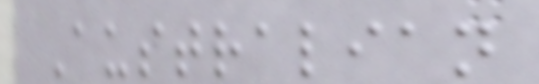Australian
